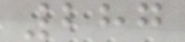287
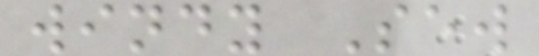windy Sew
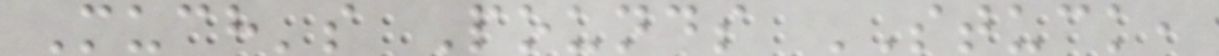Much's Pounds STUCK,
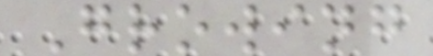Growing
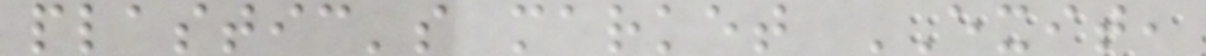plastic's market EXIT,
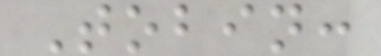Tobin:
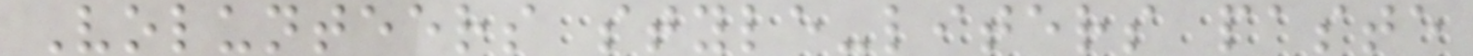Volunteers style-liters paste
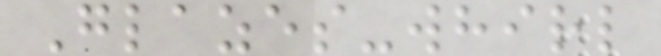Glazes-whirl
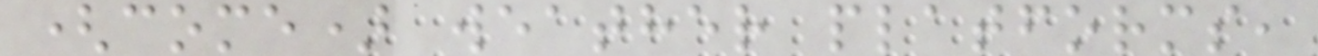(come) weather platforms,
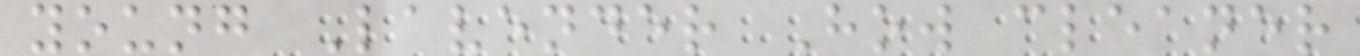young Lavender How cleaner
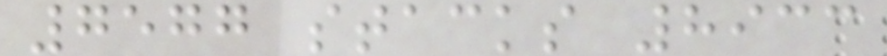7577 stacks 8933
